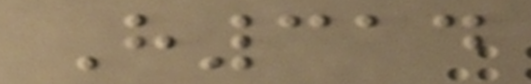H314
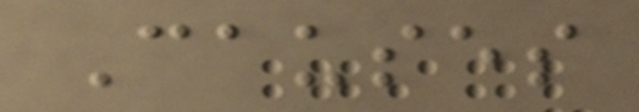Causes
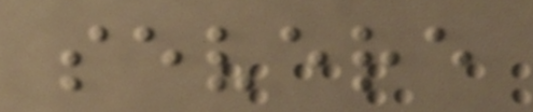severe
